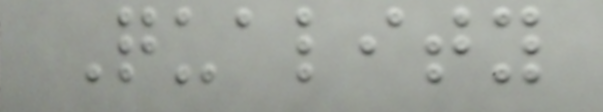Quality
